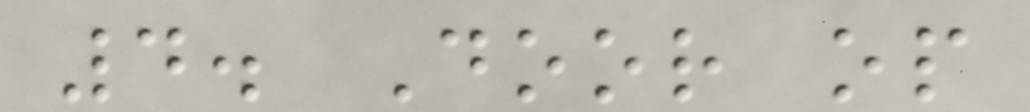4. Door op
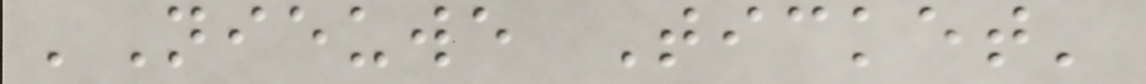'Nieuwe Ticket'
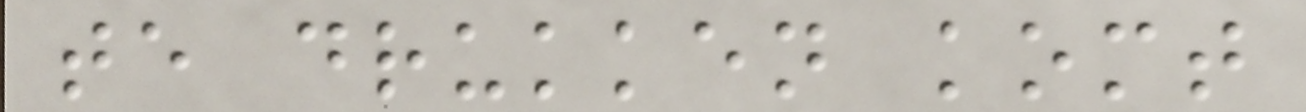te drukken komt
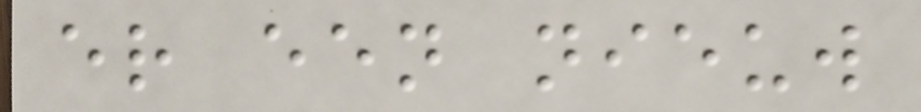er een nieuw
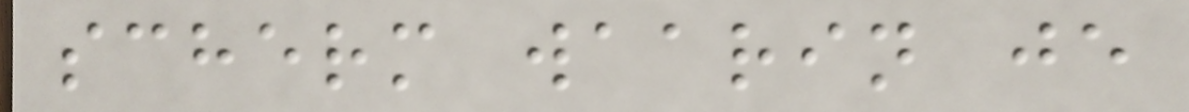scherm waarin je
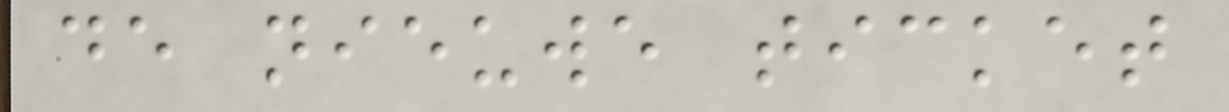de nieuwe ticket
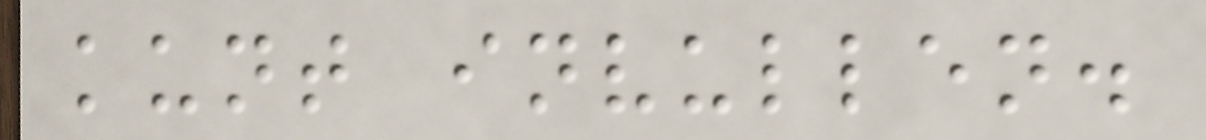kunt invullen.
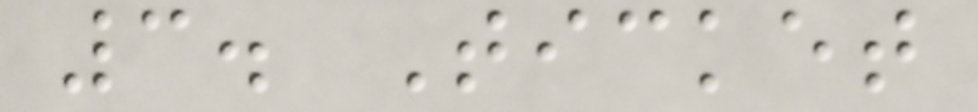3. Ticket
